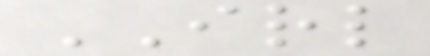IRL
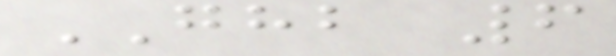GHB 6
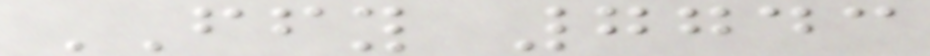FFY 7743
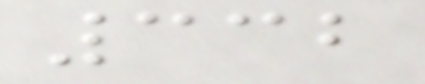332
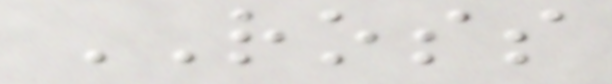ROSS
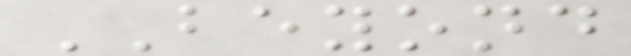BEYOND
